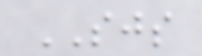SJS
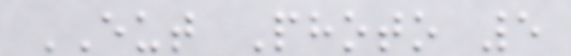EUT Photo 5
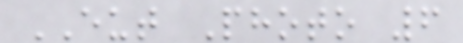EUT Photo 6
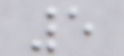5
